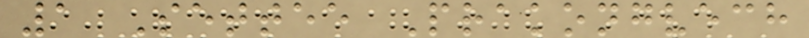1 Settee Prakongvech
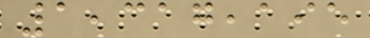1,317,195
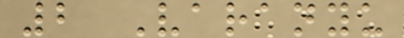2 Varanyu
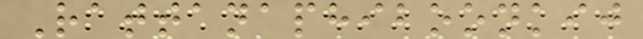Rattanaphiboonkij
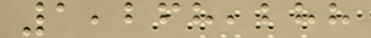1,268,288
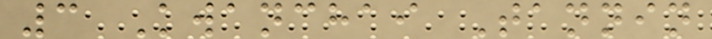3 Kwanchai Tannin
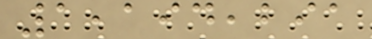1,194,291
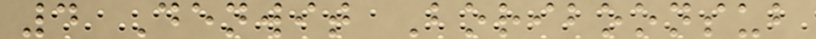4 Denwit Boriboonsub
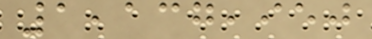1,137,950
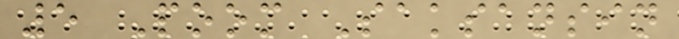5 Poom Saksansin
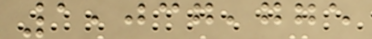1,037,775
